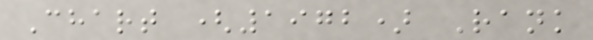Chart (1972) Rank
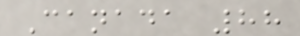Canada 88
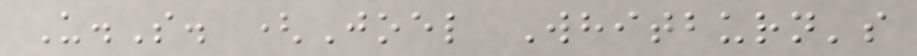U.S. (Joel Whitburn's
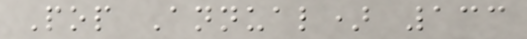Pop Annual) 133
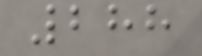288
